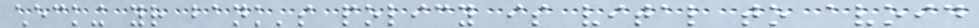checking your bank's policy is vital to avoid
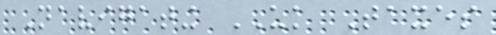Navigating UK Taxes
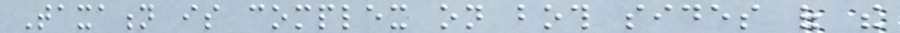Taxation is complex on both sides of the
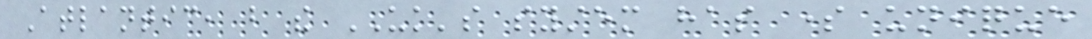Atlantic, but the UK's system has some unique
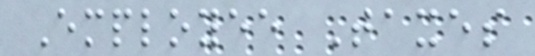Employee Taxes
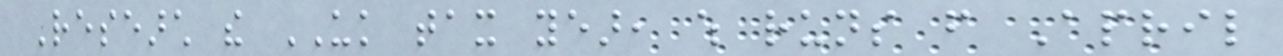Research the UK tax year, which runs from April
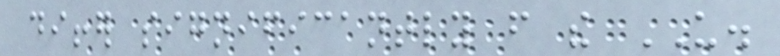differ significantly from the US.
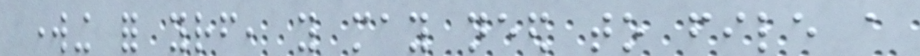working for yourself, you may need to file a
